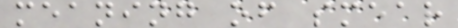meaning of smear
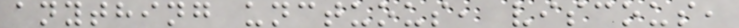anything unctuous, viscous,
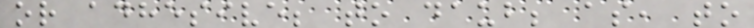or adhesive; to daub; as, to
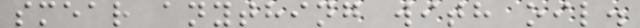smear anything with oil.
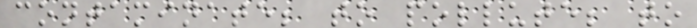contaminate; to pollute; to
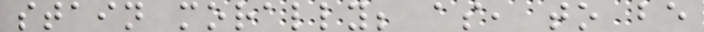stain morally; as, to be
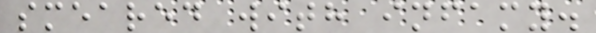smeared with infamy.
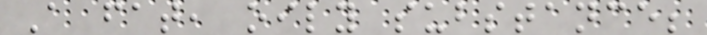A fat, oily substance;
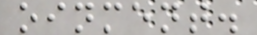oinment.
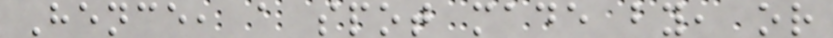Hence, a spot made by, or
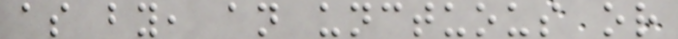as by, an unctuous or
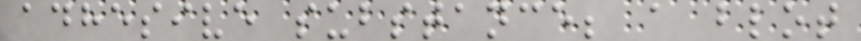adhesive substance; a blot
